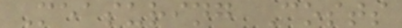Measuring Costs
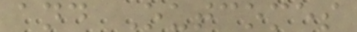and Outcomes
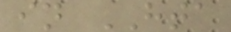in HTA
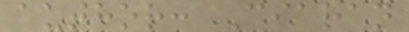author: Ciaran
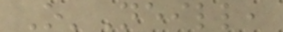O'Neill,
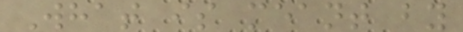What is meant by
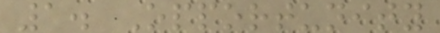1. Opportunity
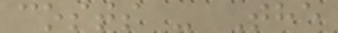costs - The
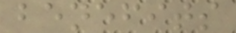benefits
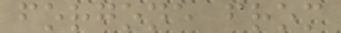forgone from
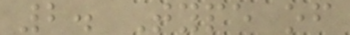2. Type of
